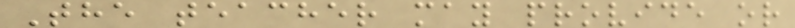The teacher may provide or
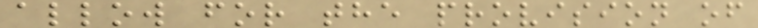allow for the provision of
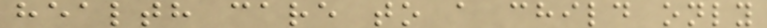health care to a child only
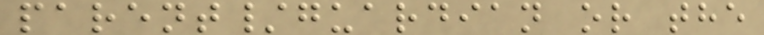parent/guardian or the
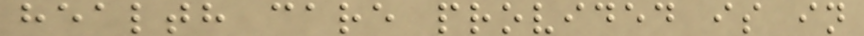health care provided is in
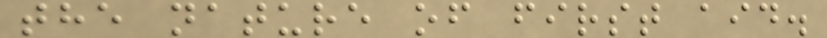the nature of first aid.
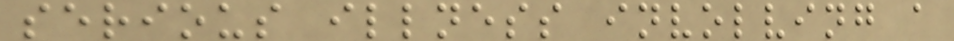serious illness involving a
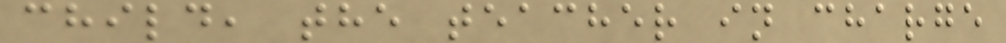child, the teacher in charge
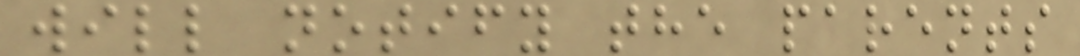will notify the parents
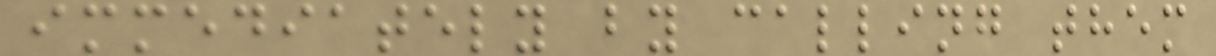immediately by calling them
